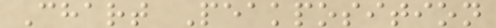Chart Peakposition
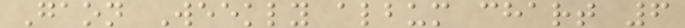Gaon Weekly album chart 6
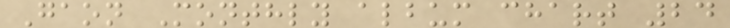Gaon Monthly album chart 24
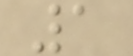1
